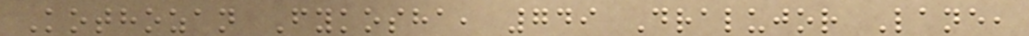Kothozan Fykosha, 749 Dralujor Lane,
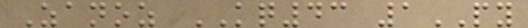Zanoz KQ43 1PY
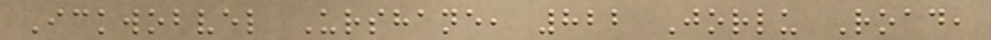Ickwobvel Urshane, 822 Jorlu Road,
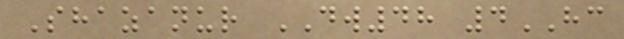Shazanur DW48 4HC
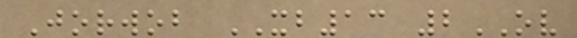Jorwob XB13 2OV
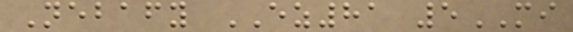Nebafy EZ81 5MI
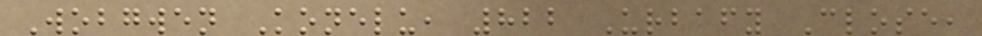Wobgwen Konelu, 822 Urbafy Close,
